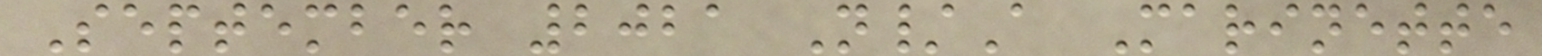September 2021 N/A Marinette
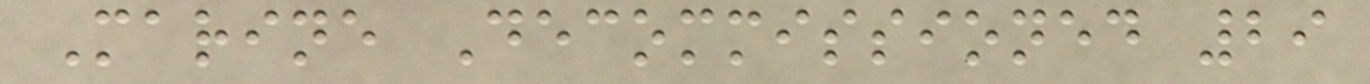Marine Decommissioned 29
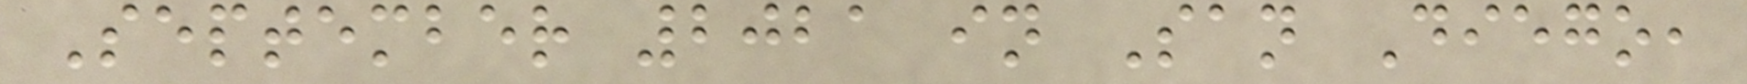September 2021 in San Diego,
